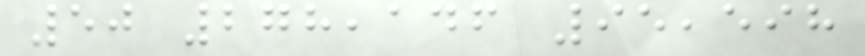50 278,146 95,598
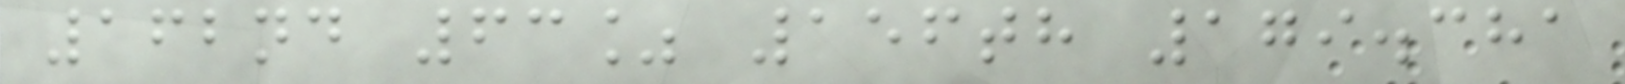162nd 63% 156th 179.381
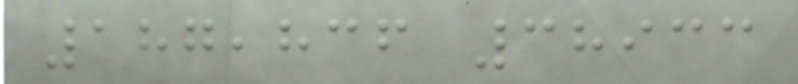187,836 38933
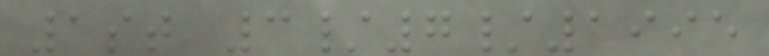1st 3/7/1995
